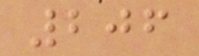206
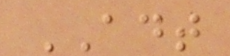ADT
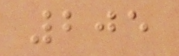205
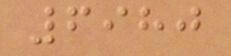6980
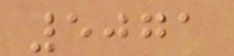5071
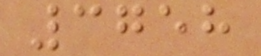3758
